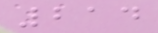214
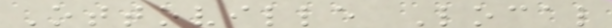Ottoville Local
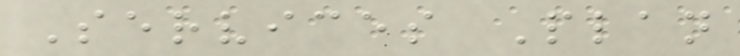Services Plan
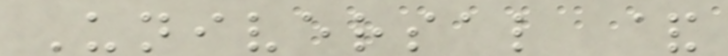Universal &
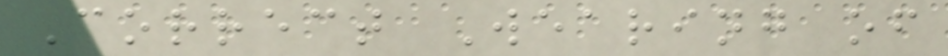Correct Wearing of
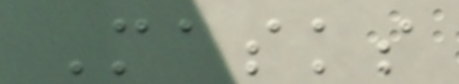Masks
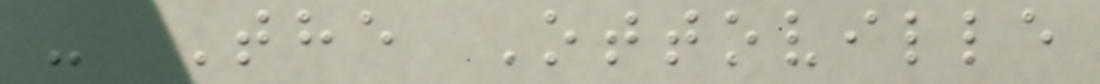- The Ottoville
